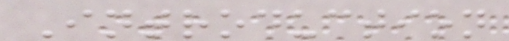Introduction
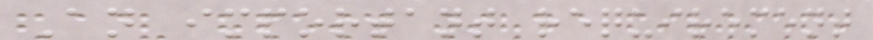An important requirement
